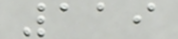119
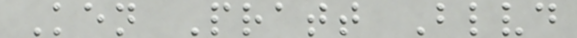Ken Pratt Blvd
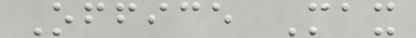Office Max
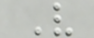V
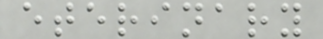eterinary
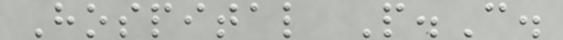Hospital P.C.
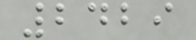2429
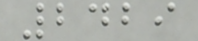2429
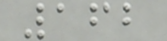162
